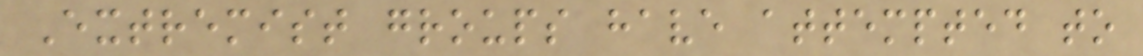Extremist groups have attempted to
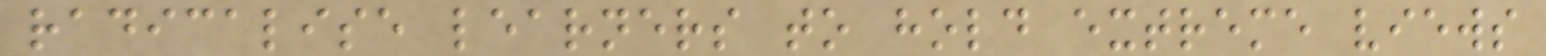radicalise learners to hold extreme views
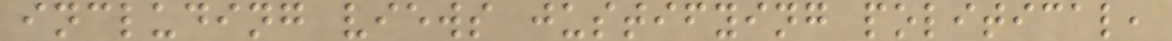including views justifying political,
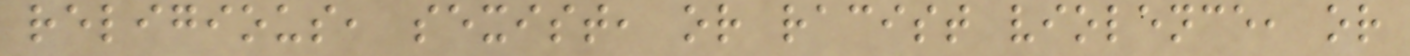religious, sexist, or racist violence, or
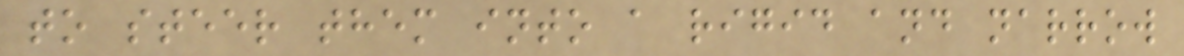to steer them into a rigid and narrow
